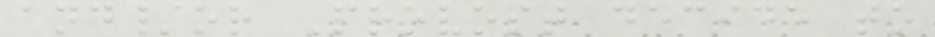and/or Provost decide to
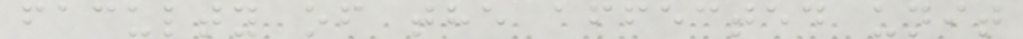faculty of the affected unit
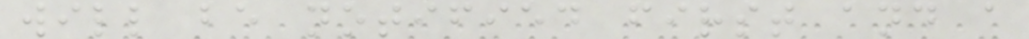will be notified first and a
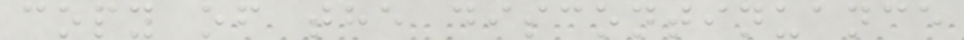copy of the discontinuance
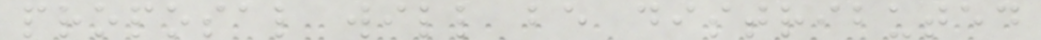proposal will be distributed
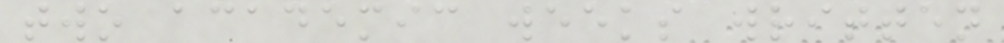two academic weeks written
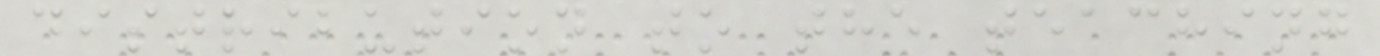distribution to the teaching
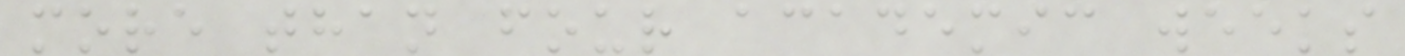more than four academic weeks
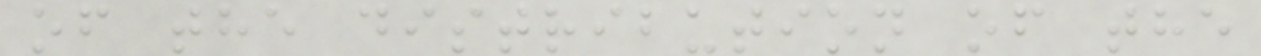of the distribution of the
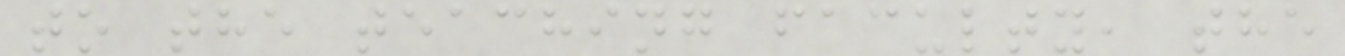to the teaching faculty, the
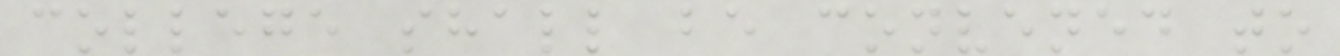college shall be convened to
